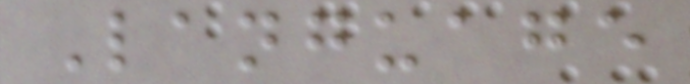Language
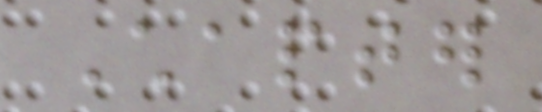Chapter
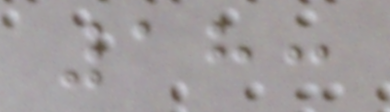18:
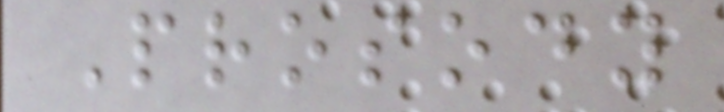Prosody
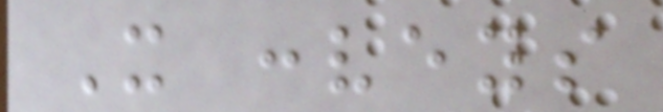It conveys
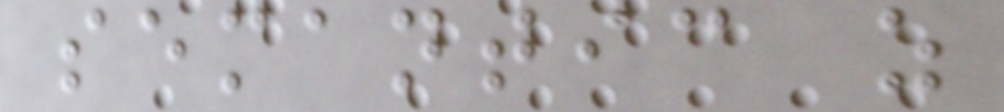semantic as
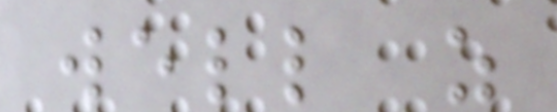well as
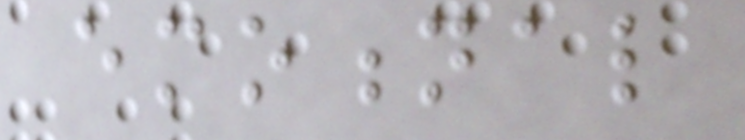emotional
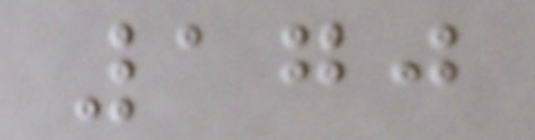170
